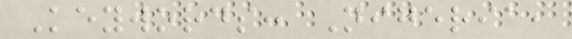Keywords: Nigeria,
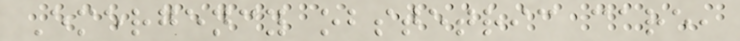Emergency obstetric care,
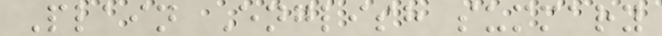Plain English summary
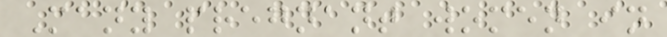Many pregnant women in
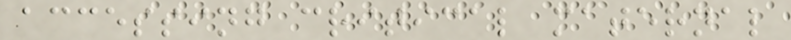accessing critical maternal
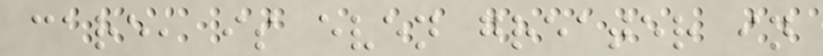care, is even greater in
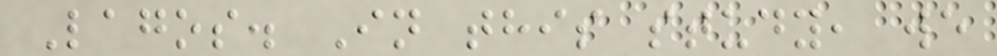Lagos. In this study, we
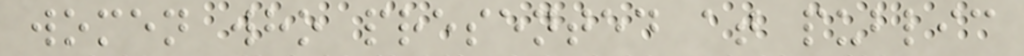women who presented at public
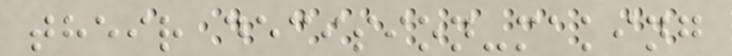their decision-making
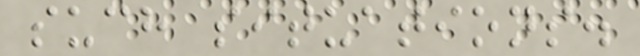such situations.
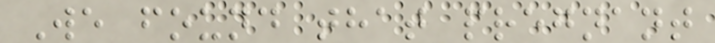We found that pregnant
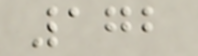172
